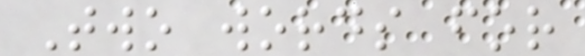Two words for
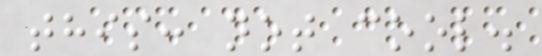this: not cool.
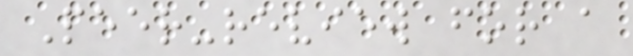Peer-review for a
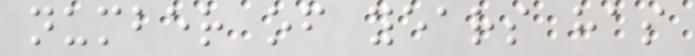number of years has
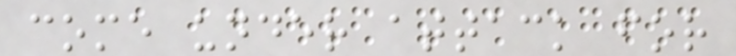come under attack for
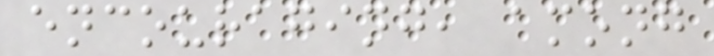encouraging, among
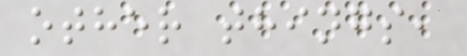other things,
